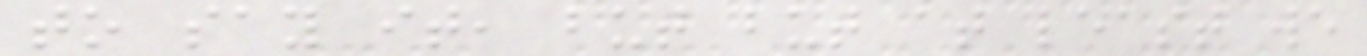to say it, but but at least we
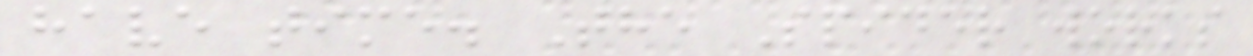have time. The Spider works
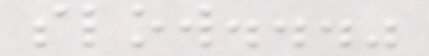slow..."
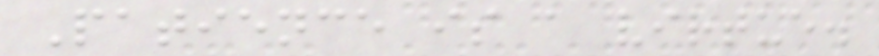Patience is a virtue.
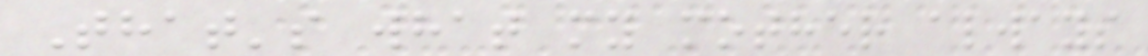That's what my mother always
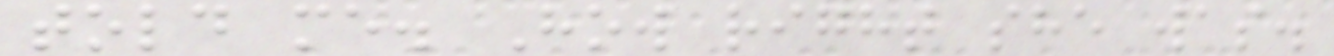told me. How right she was.
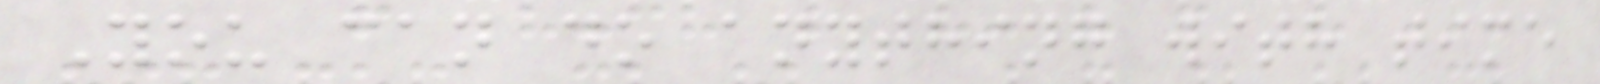You can do anything with time
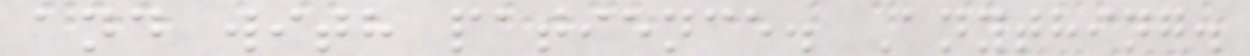and with patience. Anything.
